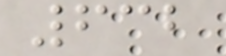632
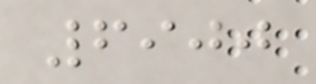6900
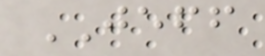JEFF
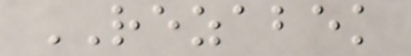REZABEK
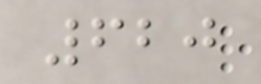620
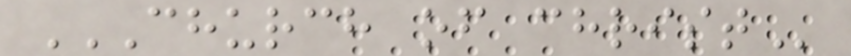CHURCH OF CHRIST
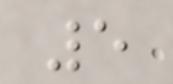5
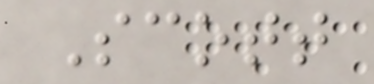Scott
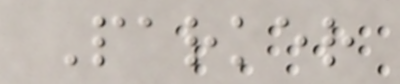Parker
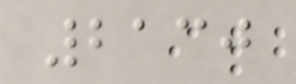2130
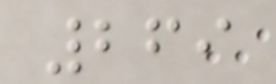269
